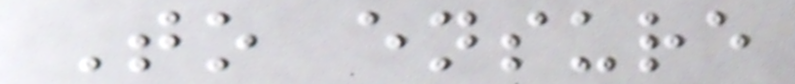To ensure
